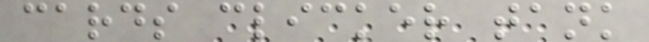cards clicker tank
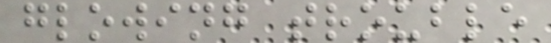glowing trouble
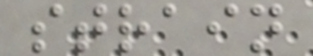strain
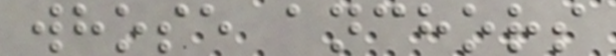whose anchors
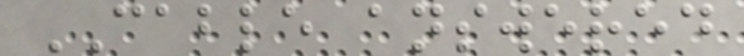CABLE answered
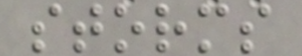storms
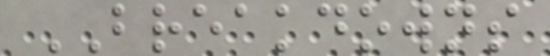BREAKDOWNS
